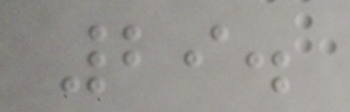29.
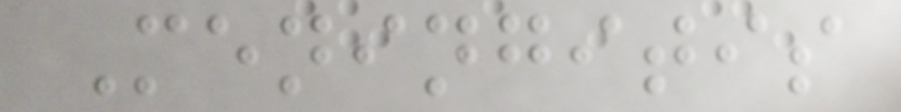Meningitis
